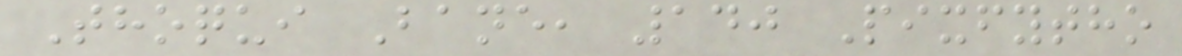Thoqui Bane, 140 Pixfytho
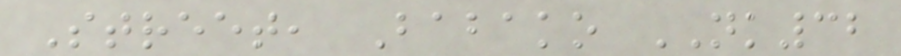Street, Babako NK32
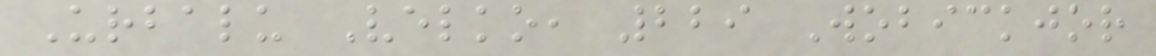Urbalu Velko, 229 Wobickjor
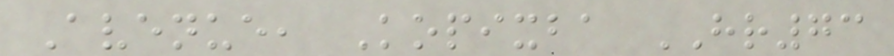Avenue, Kopixba HR73
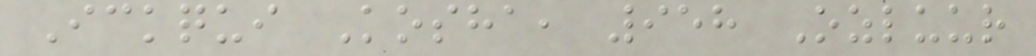Ickqui Kosha, 958 Ozluur
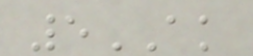5AK
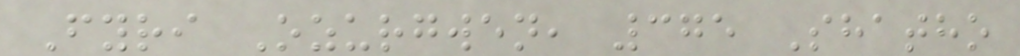Fyri Ozurgwen, 375 Shatho
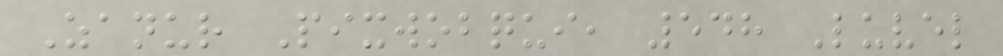Zanur Pixwobqui, 548 Luvel
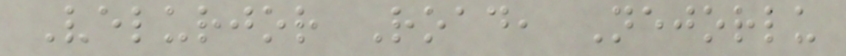Velurjor Road, Nejorlu
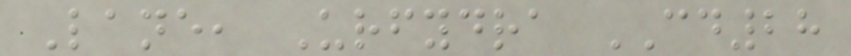Lane, Urfydra CD28
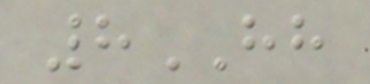8HH
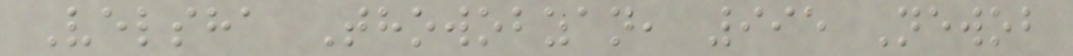Velsha Thowobzan, 995 Newob
